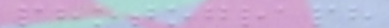photograph
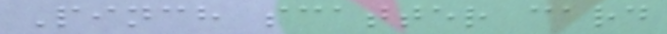Pinch scatter card
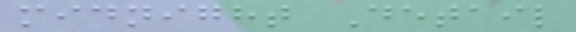midnight Detail
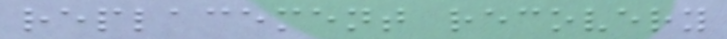replacement recovery
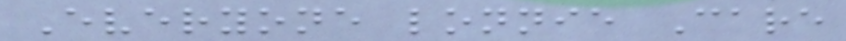Everyone lonnie Care
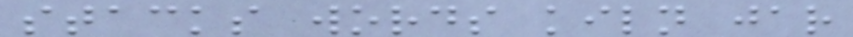stacks words kiln jar
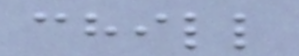chill
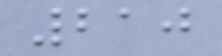210
